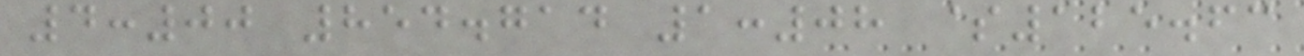4:00 854.714 1:08 $125.63
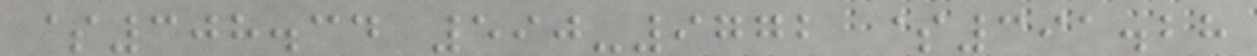$308.34 590-9772 $391.28
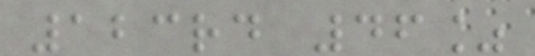123rd 46%
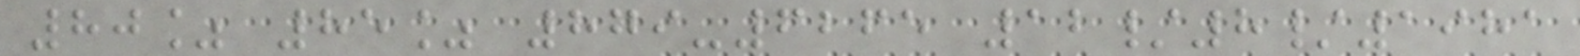80% 85% 879-6265 12/8/1981
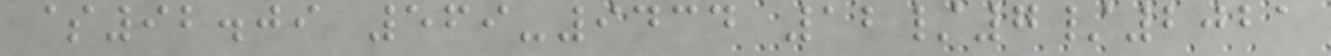$92.09 569-9434 12/7/2021
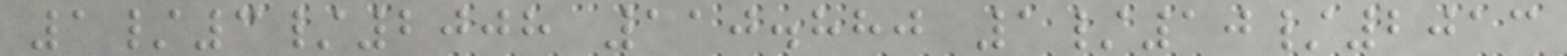1/3/2008 110.880 1/10/2013
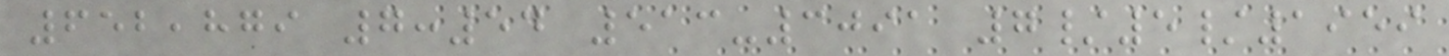652,879 7:54 513-3091 7/5/1959
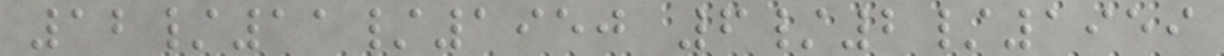12/11/1950 6/2/1959
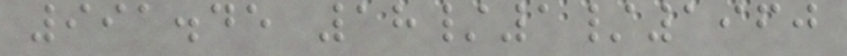991.45 18/1/1960
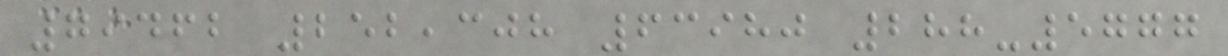79462 252,308 63980 288-5777
